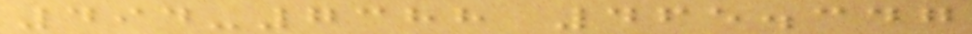494-7388 465.347
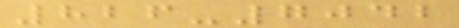826-7042
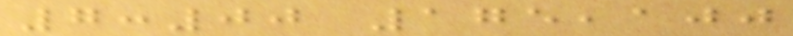7:00 175,100
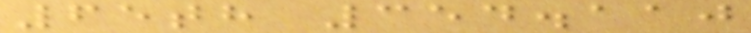65th 354.110
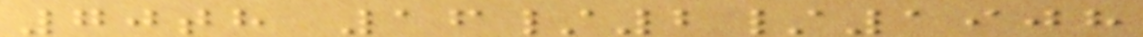70th 16/2/1908
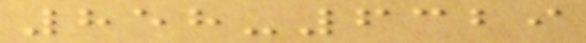858-6329
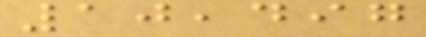10,497
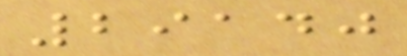29140
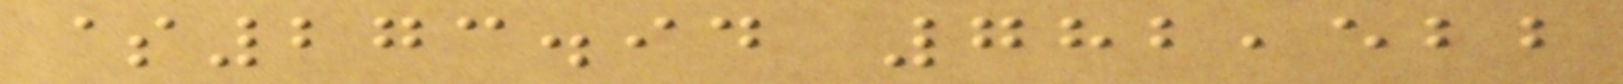$273.94 782,522
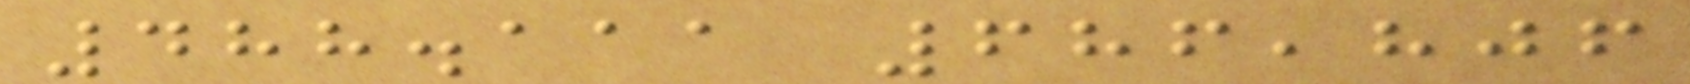488.111 686,806
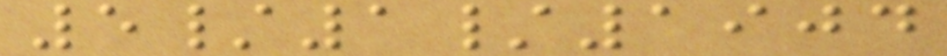5/1/1904
